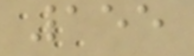155
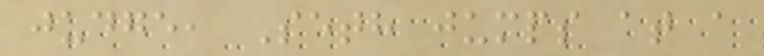judge, Seth jumps at a
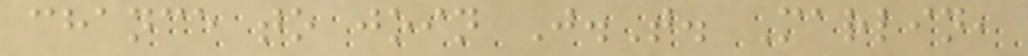chance to join J.T. Marlin,
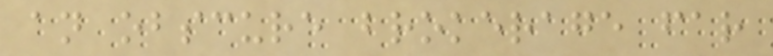an obscure brokerage far
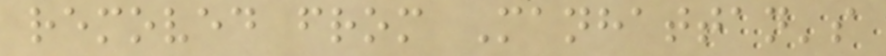removed from Manhattan's
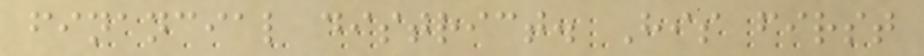financial district. His first
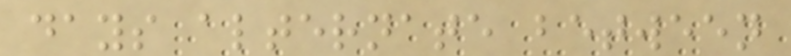days alternate between
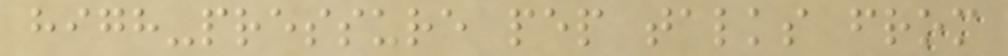high-pressure pep talks from
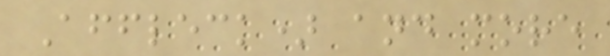Affleck) and more
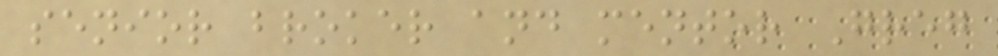senior broker and mentor Greg
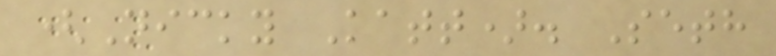(Nicky Katt). Seth
